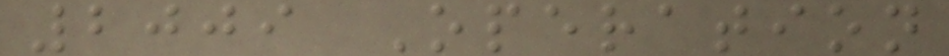2009 Operation
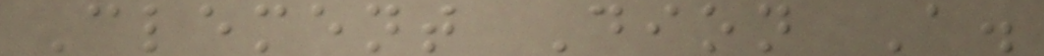Clement Dion A.
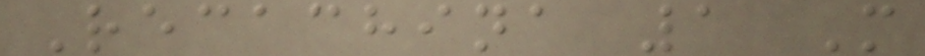Recachina 1 M
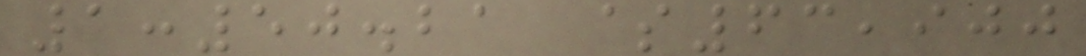1:50.21 $63,900
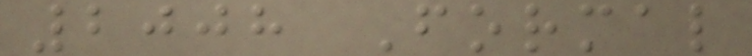2008 Formal
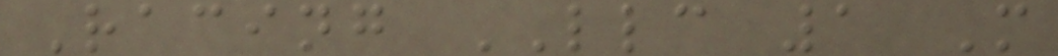Racing LLC 1 M
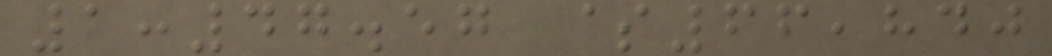1:47.57 $66,840
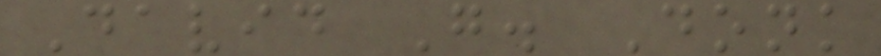David G. Donk
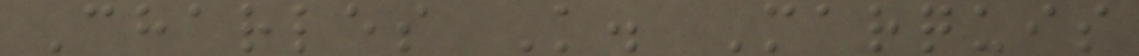Charles K. Marquis
